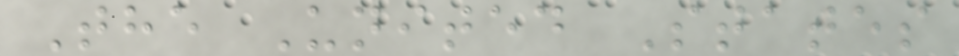The United States
